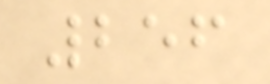256
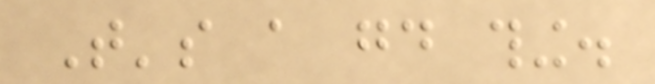That's a good thing.
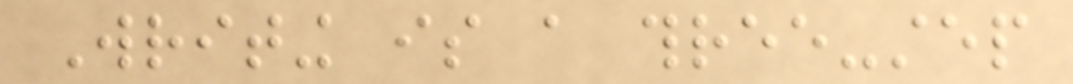Writing is a three-step
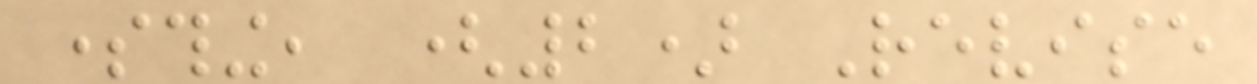something, (2) Revise
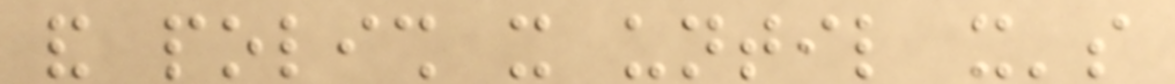and polish it until it's
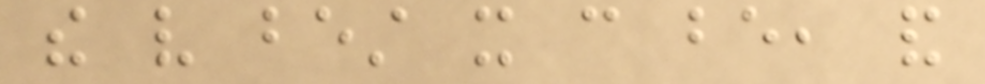the very best it can be, and
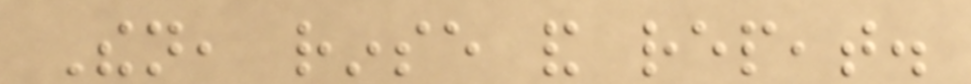Then, rinse and repeat.
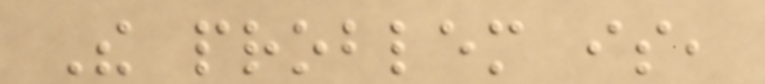The problem is,
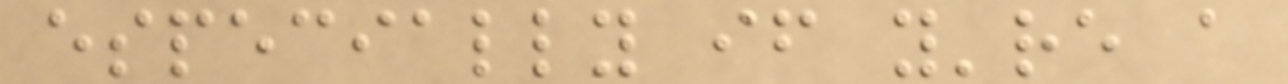especially if you're a
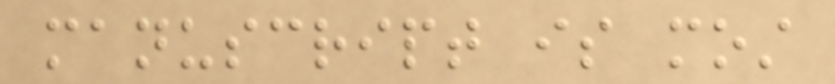manuscript is most
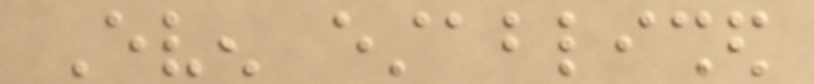Even established
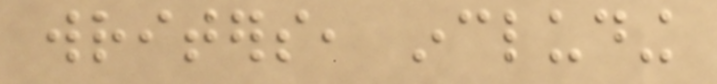writers, including
